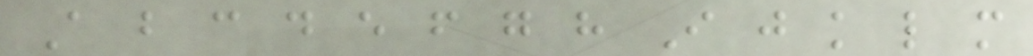A b c d e f g h I j k l m
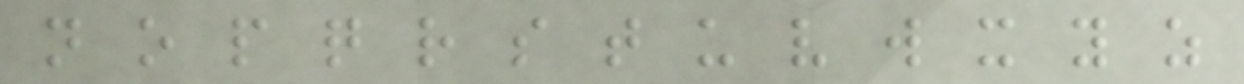n o p q r s t u v w x y z
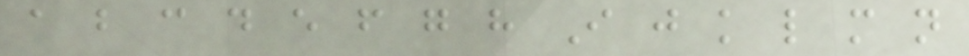a b c d e f g h I j k l m n
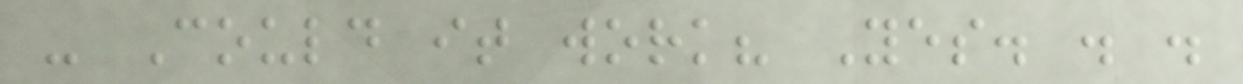- Could it work? Yes. . .
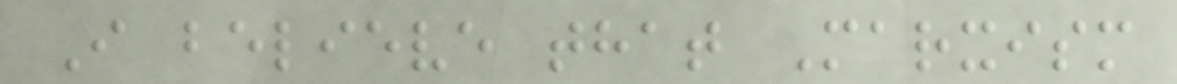I believe that Marxism
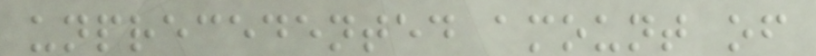unprecedented amount of
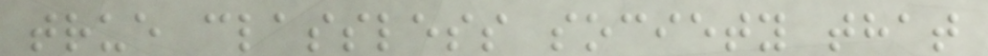true classless society that
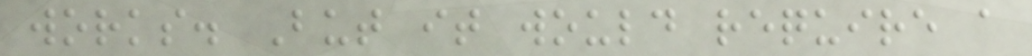works. But it would require a
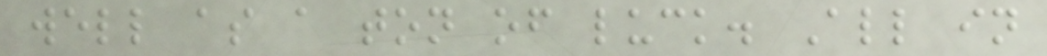well as a ton of luck. All in
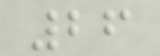26
